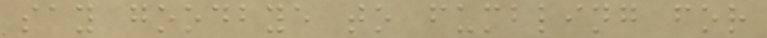say goodbye to fumbling for
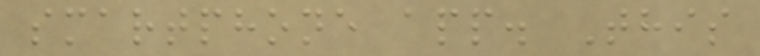smartphone app. This
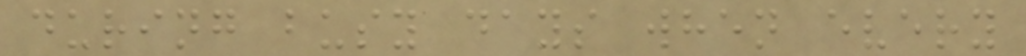during busy days when every
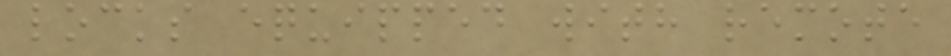locks equipped with remote
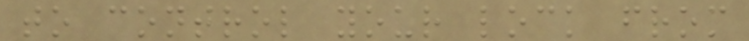to control your lock from
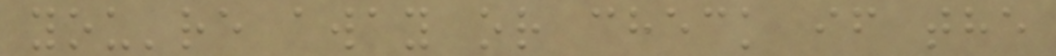you're away or check if the
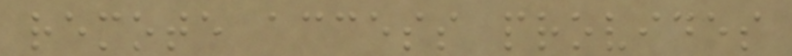remote access provides
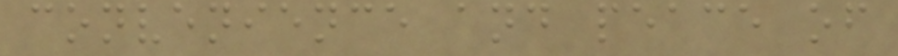convenience and peace of
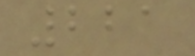221
